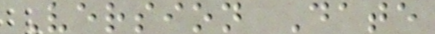Version Date
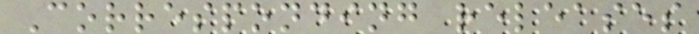Corresponding releases
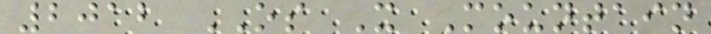2012 OS X Mountain
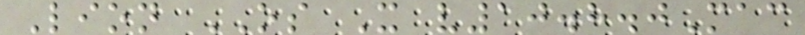Lion OS X v10.8.0Mac
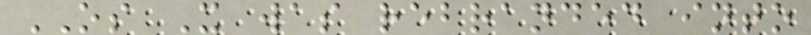OS X was rebranded into
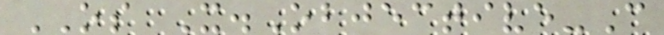OS X.Objective-C
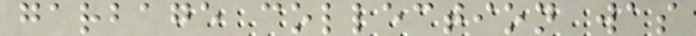garbage collection was
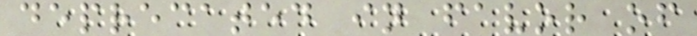deprecated in favor of
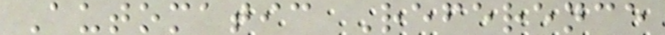Automatic Reference
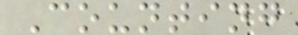Counting
